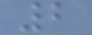2
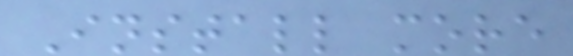Install more
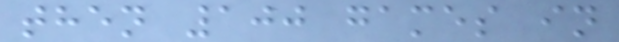then 100 games in
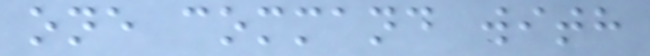one command with
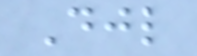Djl
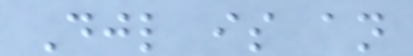Djl is an
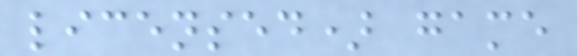licensed) game
